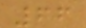66
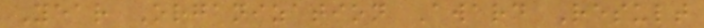Year Organization Award Result
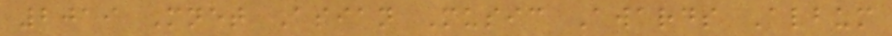2019 Mnet Asian Music Awards Album
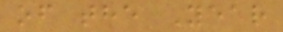of the Year
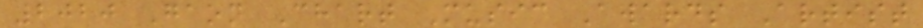2020 Gaon Chart Music Awards Artist
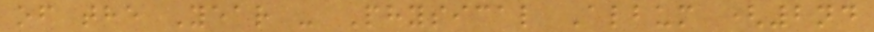of the Year - Physical Album (2nd
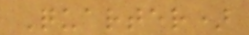Quarter)
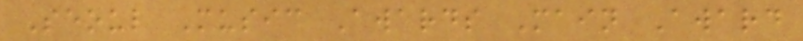Seoul Music Awards Main Award
